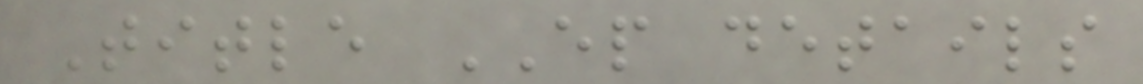Title EP details
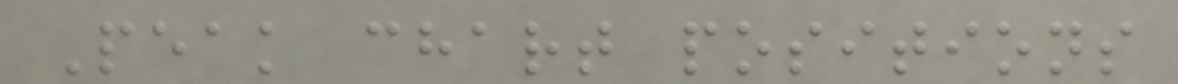Peak chart positions
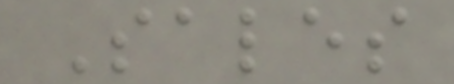Sales
